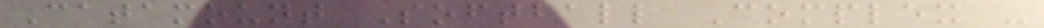Catamount Softball Complex -
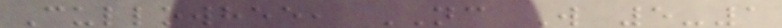Cullowhee, NC W 5-1
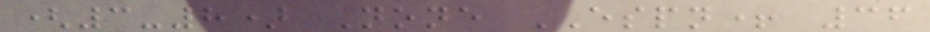(3-8) None ESPN+ 36
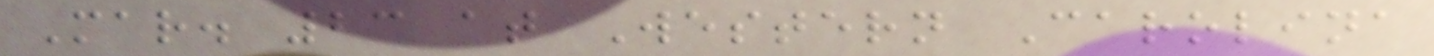Mar. 23 at Western Carolina
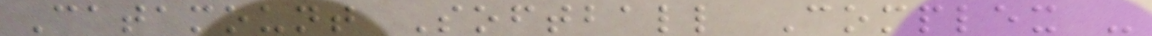Catamount Softball Complex -
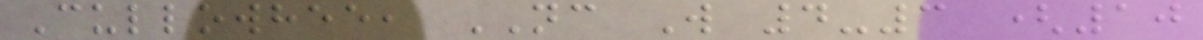Cullowhee, NC W 4-3 (10
